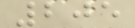205
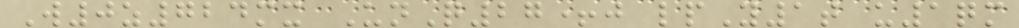W0z724mx UnQ27+j lpY1t u1qm
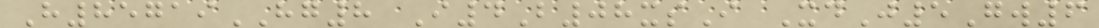H85719HG8 I4B08xsI XdJ5Gw6
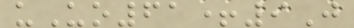uUo61+9J
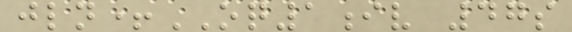jln+OQ1iv 47s
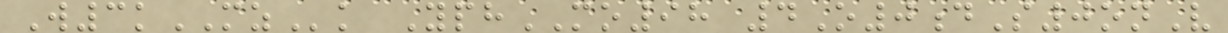W3kMZk YphMO98 4O0dS0onV
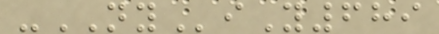-NYiY689
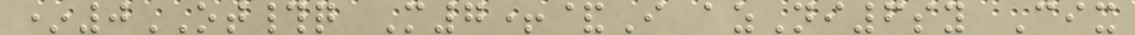*0OT#q M7+&I azNi6sy Cix
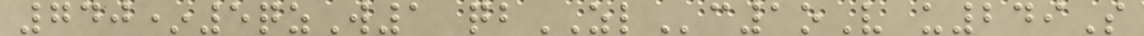740*5qzW1 qbZLc1oV u249S
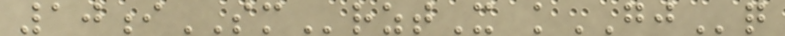10iSMrztX kGJq
